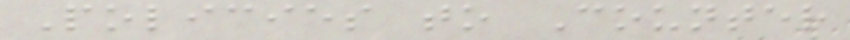Policies to Counter
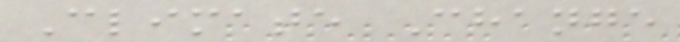Climate Change
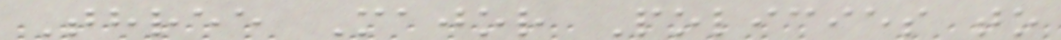Three Major Policies to
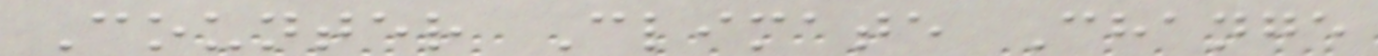Counter Climate Change
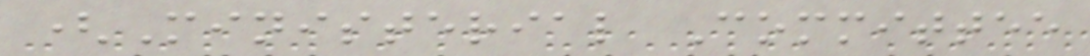(Ministerial Committee
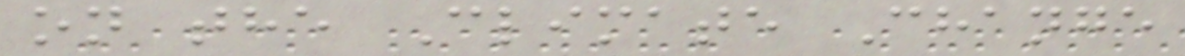on the Climate Change
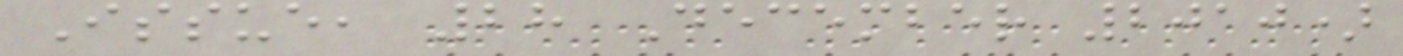Issue, 28 December 2010)
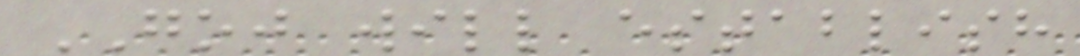GOJ will establish
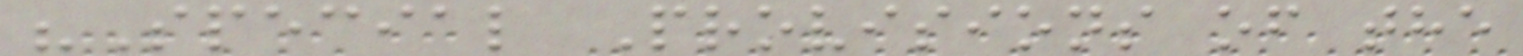"Special Provisions of the
